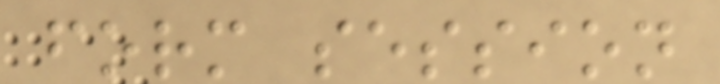form session
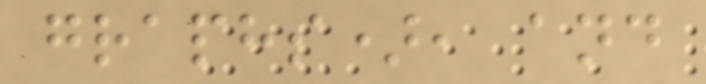graphs), and
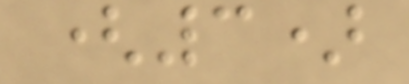(3)
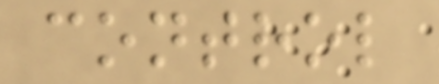control
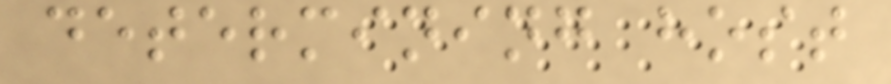determining host
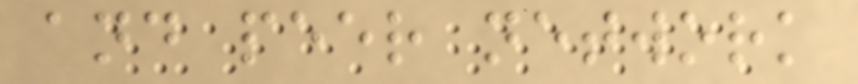and peer network
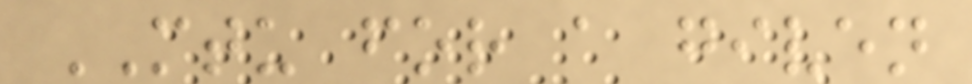MTU for a given
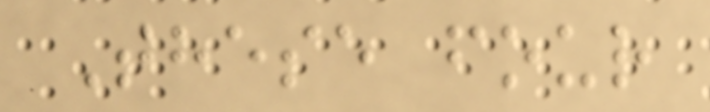These four
